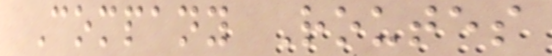Company Routes
